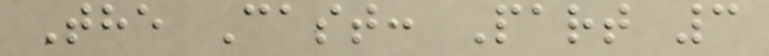The Cast: Part 3
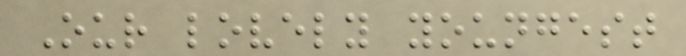Our lovely youngest
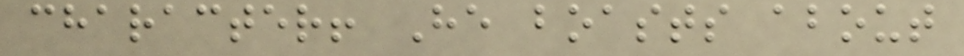character! He boasts about
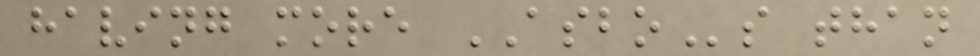having more ASBOs than
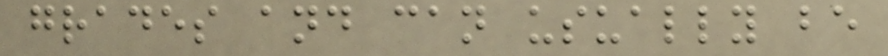grades and can usually be
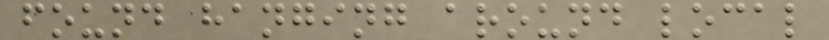found hanging around local
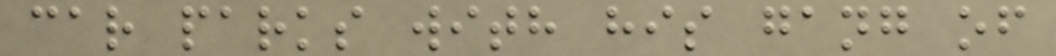car parks with his gang of
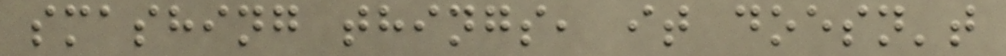smashing things, it doesn't
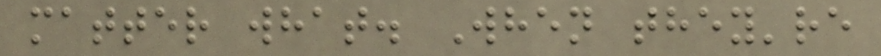matter what. When they're
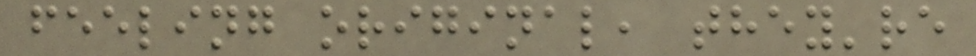feeling original, they're
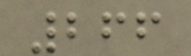266
